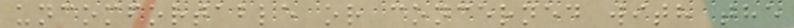uncomfortable or concerned with the
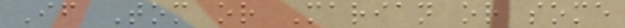If Tom or Marian or some
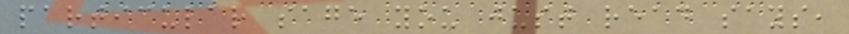particular sage you just read says,
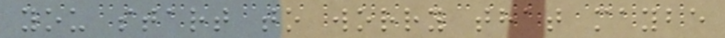you start to worry that maybe
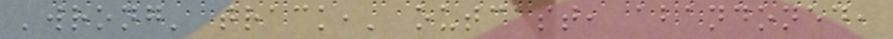'wrong' track,' outcast, abandoned,
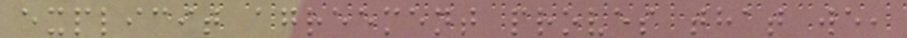explicit agreement proves that we,
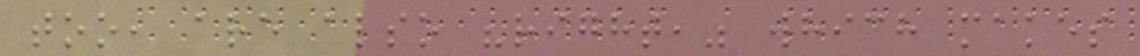too, are also "right," which makes
